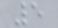5
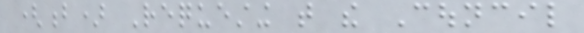(b) Requesting that the Council
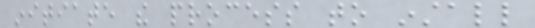initiate the process to install
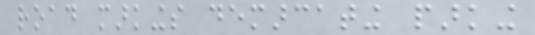road markings demarcating parking
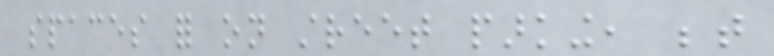spaces for on street parking, between
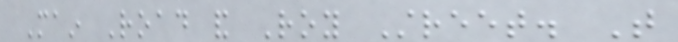Main Road and Roy Street. That
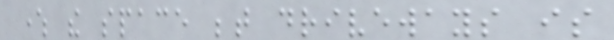where the space between driveways is
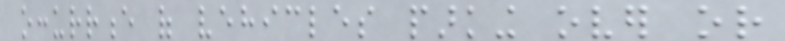occurrence of vehicles parking over or
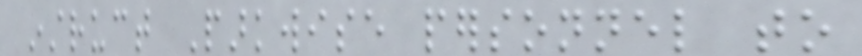instruct Parkwise personnel to
